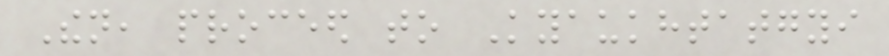Then, proceed to Kyaukhtatgyi
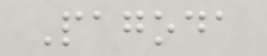Pagoda
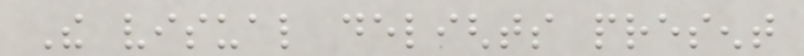The visual delights present
